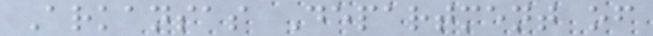Arkansas Department of
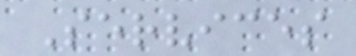Services
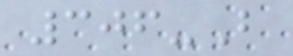306-B
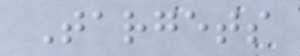Targets
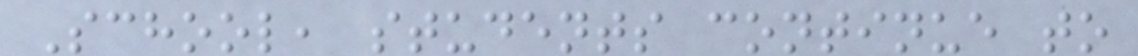School, students continue to
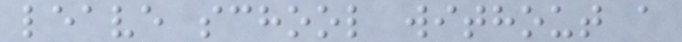leave school without a
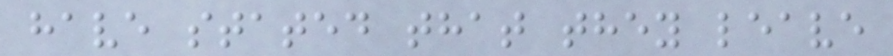have stated that they leave
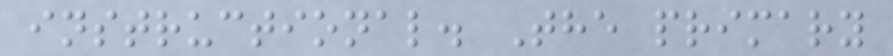instructional. The primary
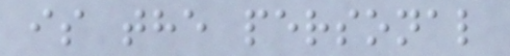is the personal
